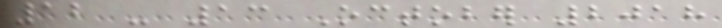12 - 13 October 2018
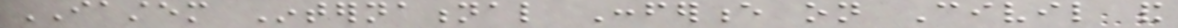IASTEM International Conference on Civil and
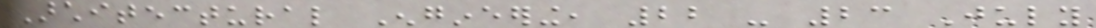Architectural Engineering, 22 - 23 July
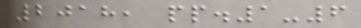2018, pp.1-6
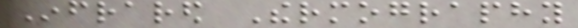Infrared Thermography
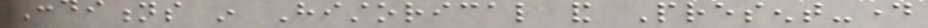Conditions in Historical and Present-day
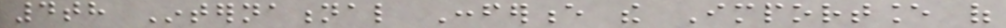4th International Conference the Importance of
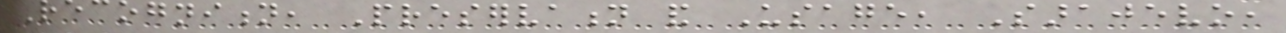Recognition, Preservation and Usage, Sarajevo,
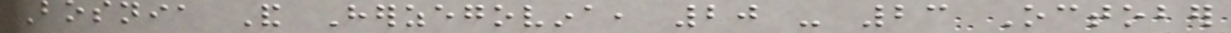Bosnia And Herzegovina, 20 - 23 October
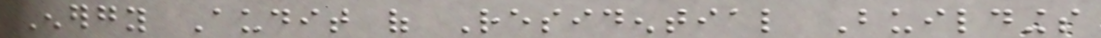Energy Audit of Residential Buildings
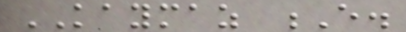KAYMAZ E.
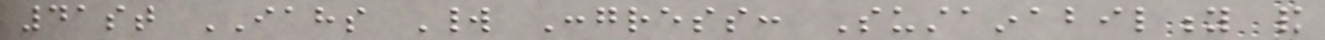41st IAHS World Congress: Sustainability and
